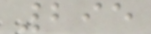295
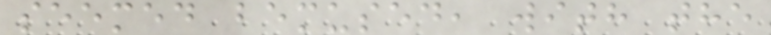seemed bemused, with the
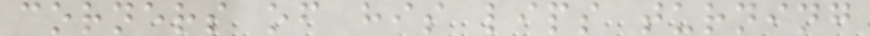corners of his lips turning
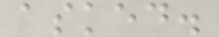asked.
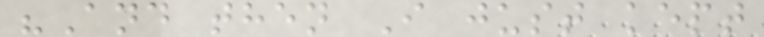"And then I just kept
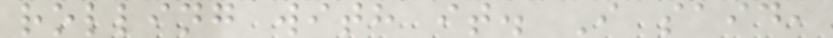rolling with it. I said,
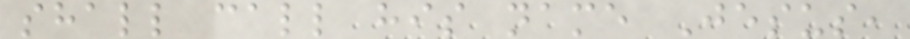shall call his name Jesus,
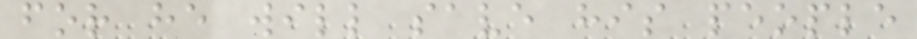for he will save his people
